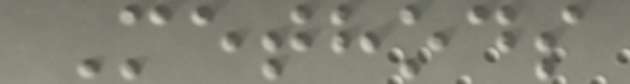Methods
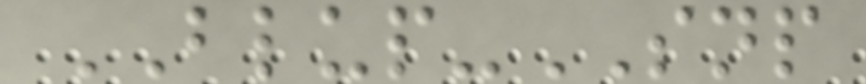BLUP-SNP
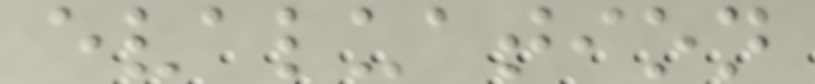evaluation
